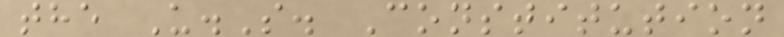the U.S. Constitution
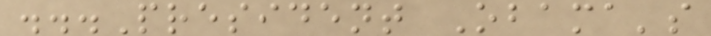...President Obama's
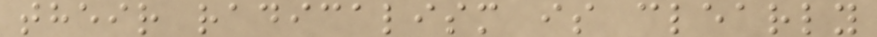their radicalism is clearly
